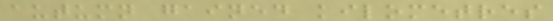autumn gained kilometres
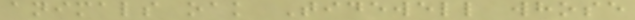animals oak Tidewell whose
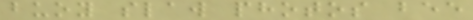buoy slaw photos bee
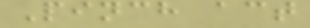Pinch act
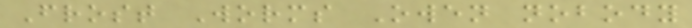Frost Worms Owen nobody
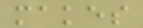makes
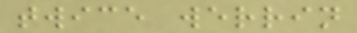twice werrin
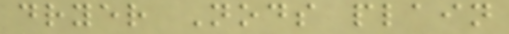dryer Nods plain
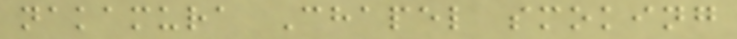nakamura Chapel smoking
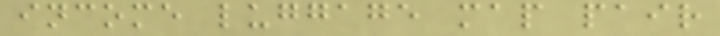income luggage map pair
